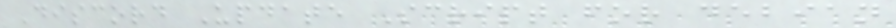Discord Update Script for debian
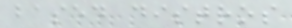based distros
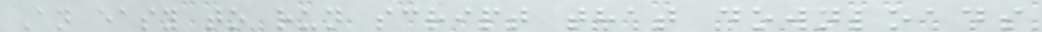An easy to run script that downloads
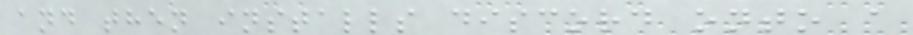and then installs discord onto a
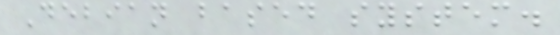Debian based system.
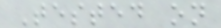Tested on
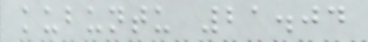kubuntu 21.04
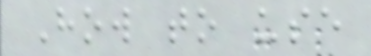How to use
